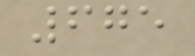675
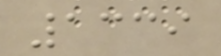1339
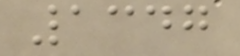1347
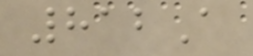812A
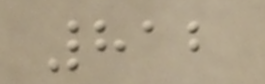812
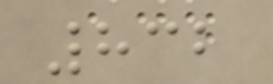832
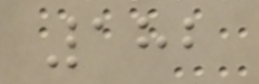182
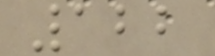122
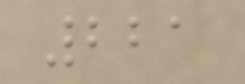221
